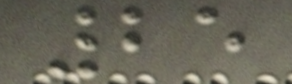25
